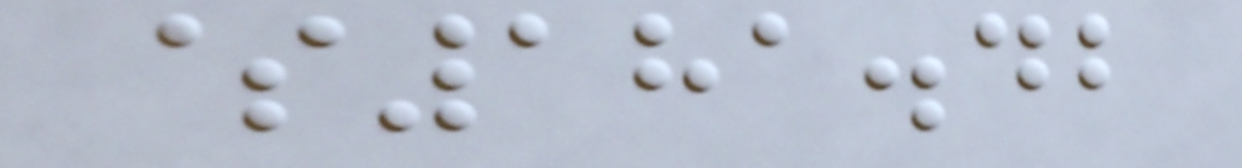$181.42
